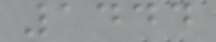1444
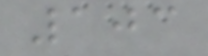103
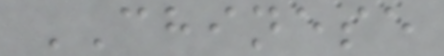CHINESE
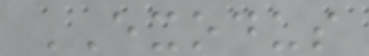EXODUS
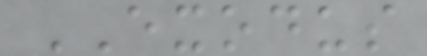EXODUS
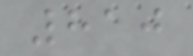810
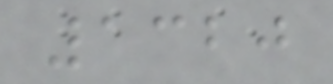1320
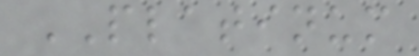PLATINUM
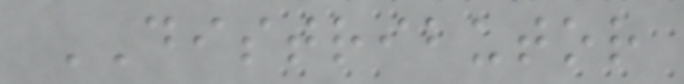DISTRIBUTOR
